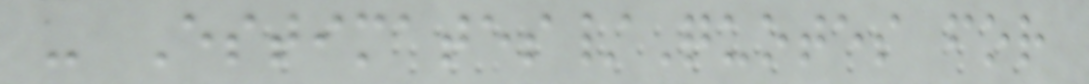- Estimates/Quotes for
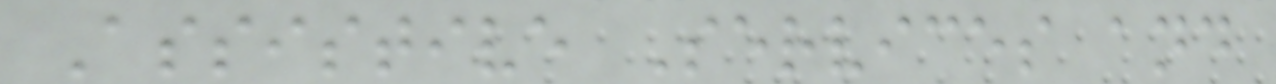Assistive Services and
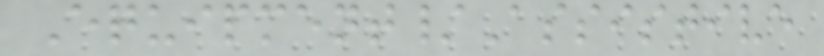Equipment/Assistive
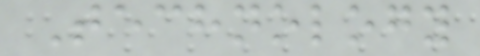Technology
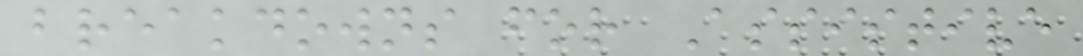breakdowns for Assistive
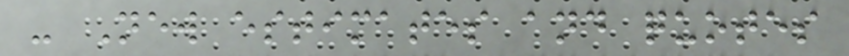- New estimates and quotes
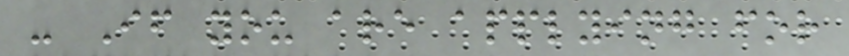- If you are applying for
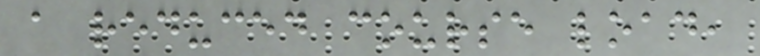a reduced course load,
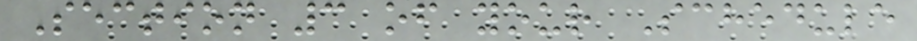Section 3 of your Schedule
